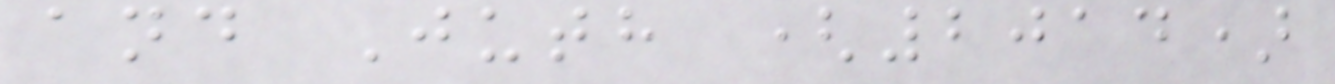and Juth (2014)
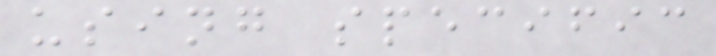using specific
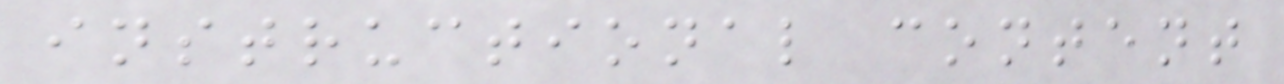instructional content
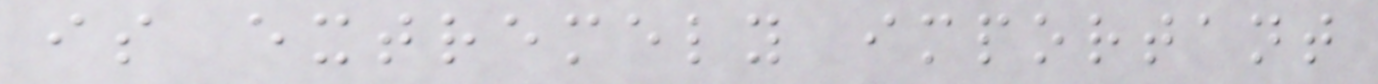is extremely important
